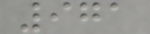971
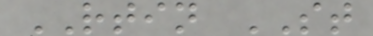RTIN ST
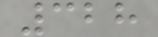328
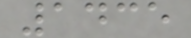1435
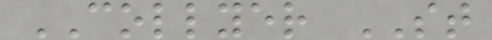COLLYER ST
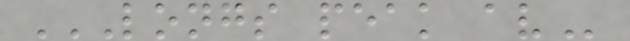LONGS PEAK AV
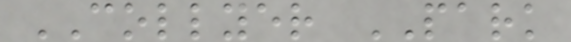COLLYER PARK
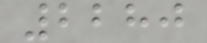2280
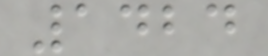1424
